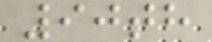90th
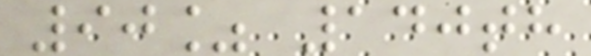90% 140th
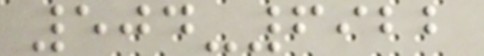504-6922
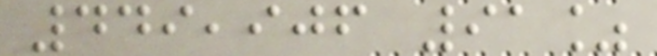449,906 91%
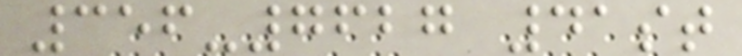356-7627 41st
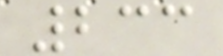233
